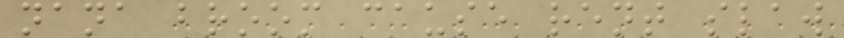nana broom cause rent slaw
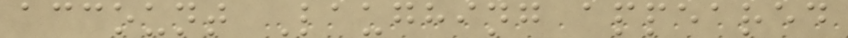account Laughing appeared
